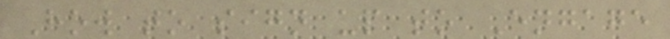How to sign up to Engage
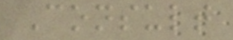Consult
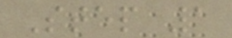Step 1
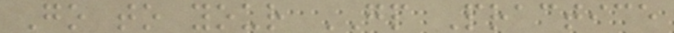Go to your GP Practice
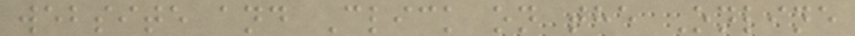website and Click on the Online
